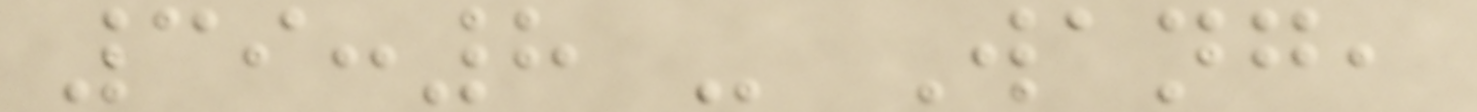39:8 - Wang,
